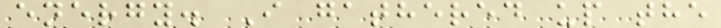energy. I gathered up the
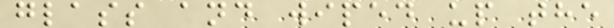glass and wiped up the
